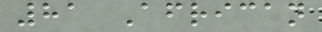81 African
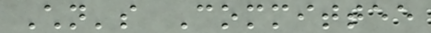Children's Committee
